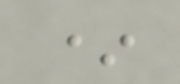*
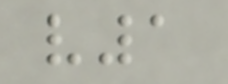v1
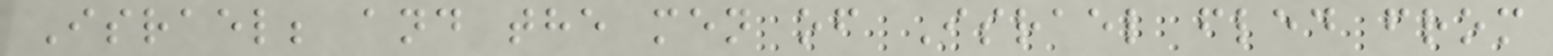Israel; and the men of Israel fled from
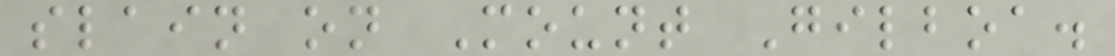slain on Mount Gilboa.
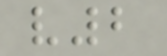v2
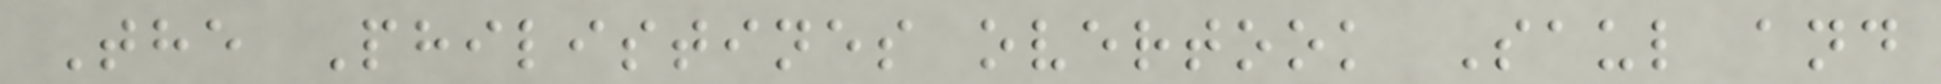The Philistines overtook Saul and
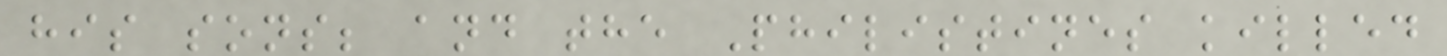his sons; and the Philistines killed
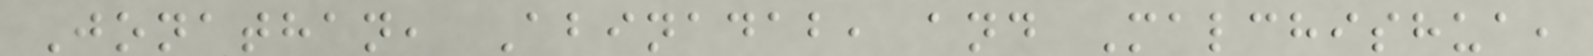Jonathan, Abinadab, and Malchishua,
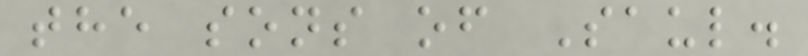the sons of Saul.
